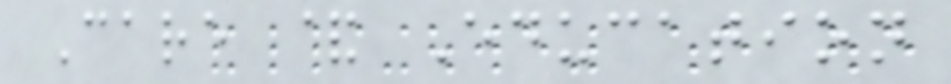Care & Education
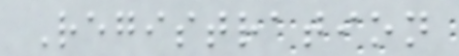Registration
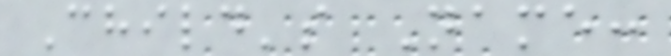Child's Name:
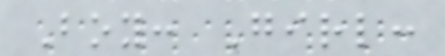Boy: Girl:
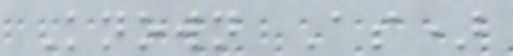Known As)
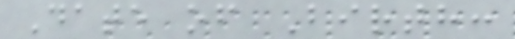Date of Birth:
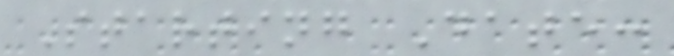Starting Date:
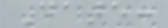Date:
